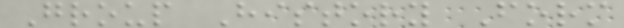Group History Form
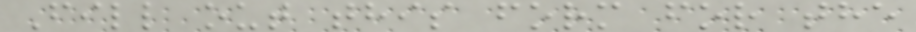Fill out this form for the
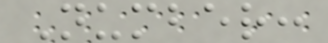Number:
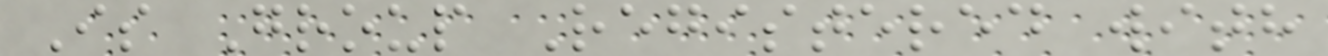Is Group Registered with
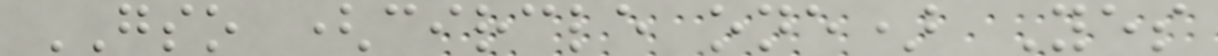GSO (circle one) Yes
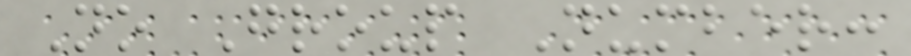No Group Number:
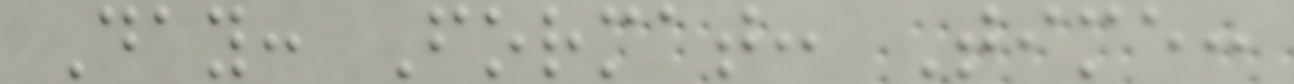Day: Format: Time:
